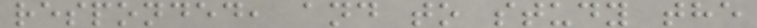responded, and to study the
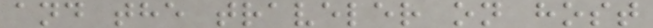and the traveler on host
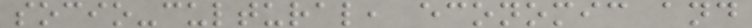socio-cultural, economic and
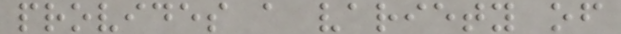provides a variety of
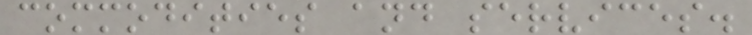commodities and services.
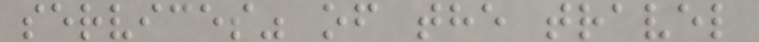services" of the travel
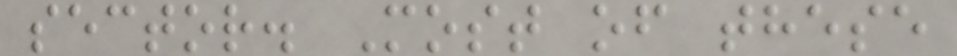sector. Most of these
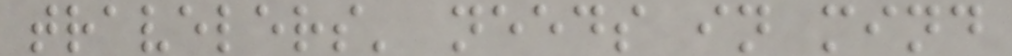travelers' needs in mind
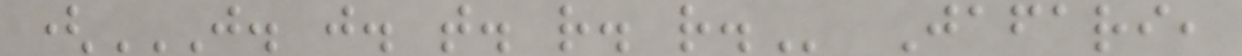(J. J. T. R. R. Jafari,
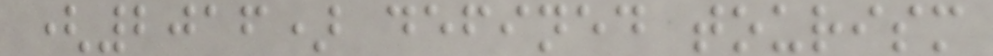(2016) defined tourism
